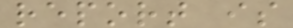report is
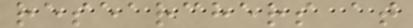researchers at
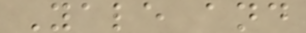Yale and
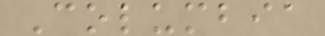Columbia
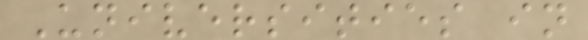Universities in
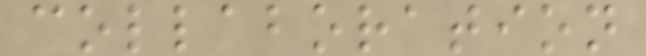collaboration
